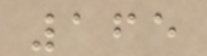165
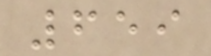659
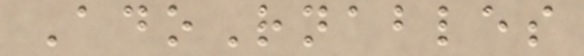AdoRnables
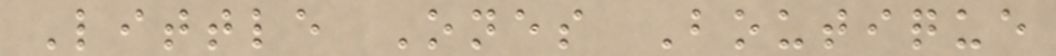Little Ones Boutique
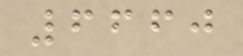6660
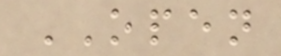OPEN
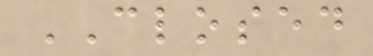CLOSED
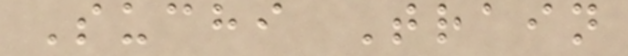Suchi Train
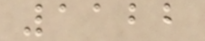1122
